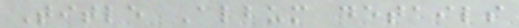Title Album details
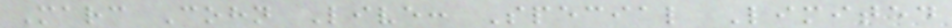Marc Cohn Live: Special Limited
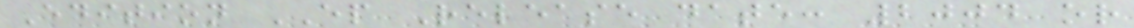Edition EP Release date: 2004 or
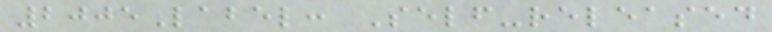2005Label: Self-released
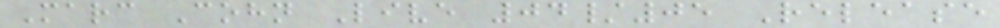Marc Cohn Live 04/05 Release
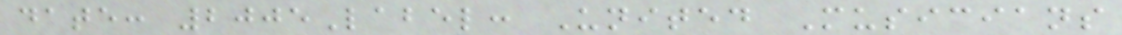date: 2005Label: United Musicians
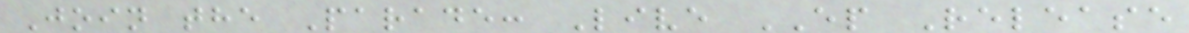Join the Parade: Live EP Release
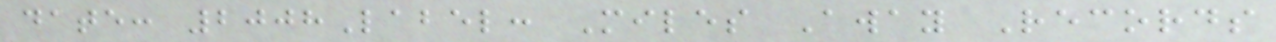date: 2008Label: Miles Away Records
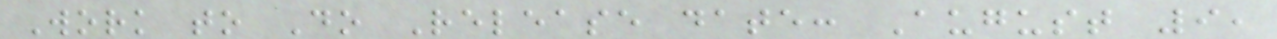Work to Do Release date: August 9,
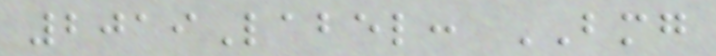2019Label: BMG
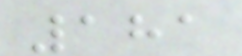181
